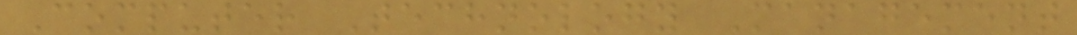Computer Technology Management
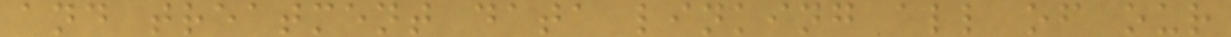and treatment data linking all of our
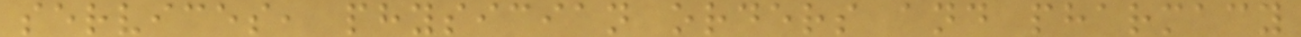services, physician orders and pharmacy
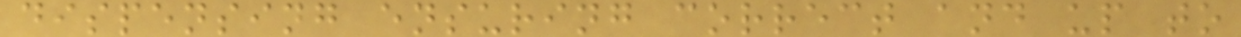dispensing ensuring correct and up to
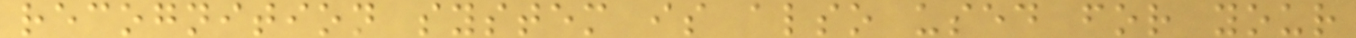recognition system is also used for your
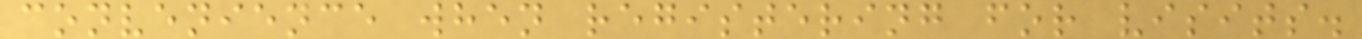convenience when registering for visits.
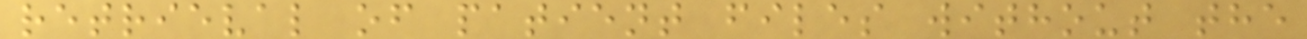retrieval of patient files without the
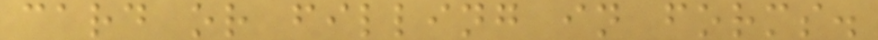card or filling in forms.
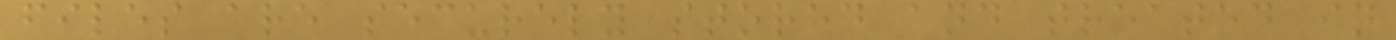files are securely stored and treated in
